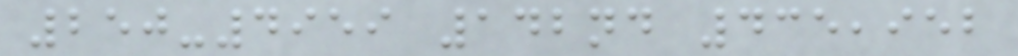250-4959 142nd 435,952
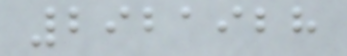2921928
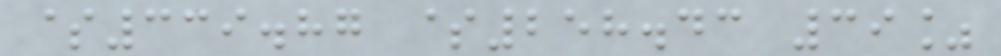$339.87 $258.43 39%
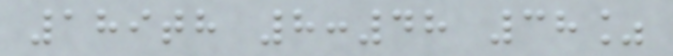189th 8:48 38%
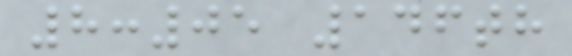8:05 146th
